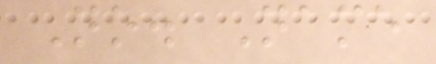No. Name
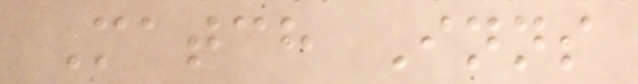Match Inns
